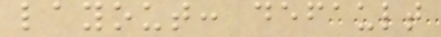layout: default
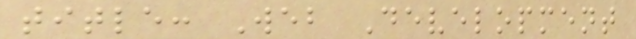title: Web Development
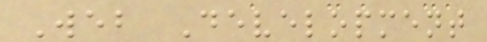Web Development
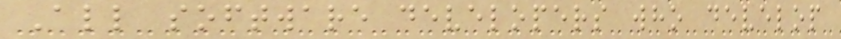All software developers who develop
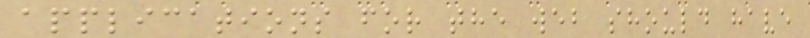applications for the web should have
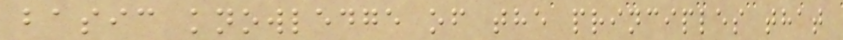basic knowledge of the principles that
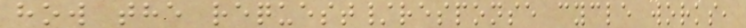how the request/response cycle works,
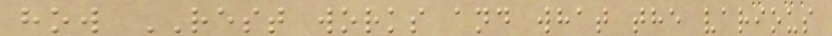how REST works and what the various
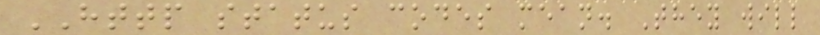HTTP status codes mean. They will
